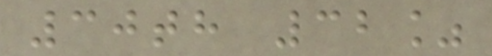30th 32%
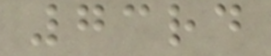73rd
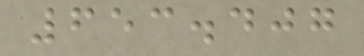653.407
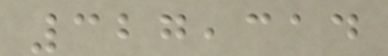327,314
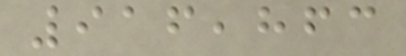916,863
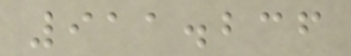911.236
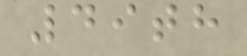49th
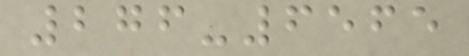276-6565
